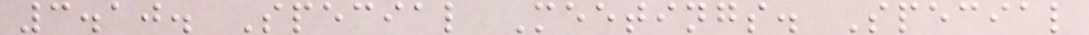3.10. Special Meetings. Special
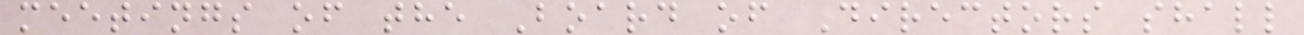meetings of the Board of Directors shall
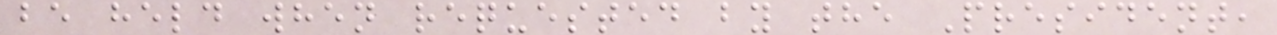be held when requested by the President,
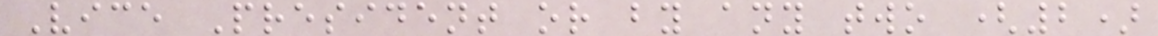Vice President or by any two (2)
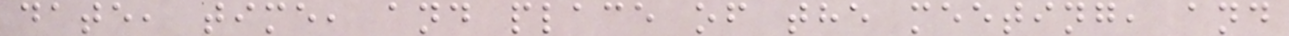date, time, and place of the meeting, and
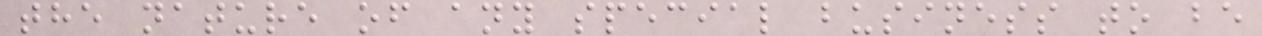the nature of any special business to be
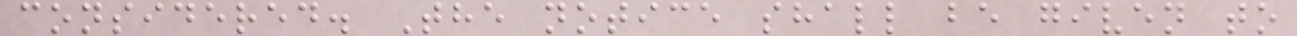considered. The notice shall be given to
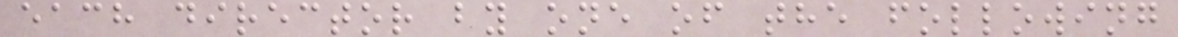each director by one of the following
